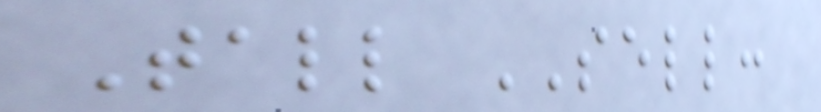Tall SELL:
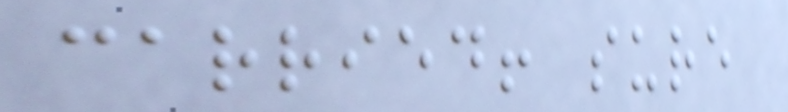carried! sure
